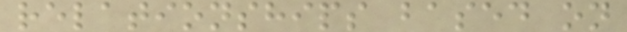relationships based on
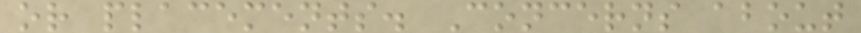or placements. Concerns about
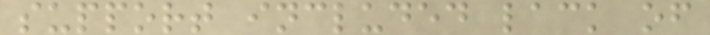support included lack of
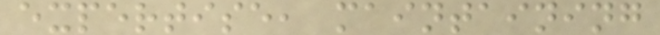expertise, maintaining
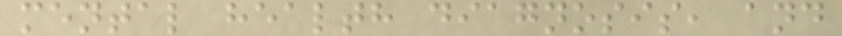mental health diagnosis, and
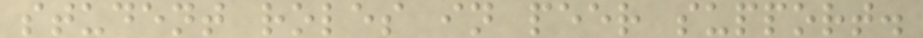student roles in peer support.
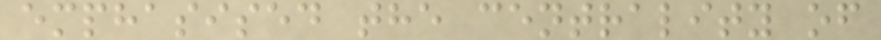emphasised the centrality of
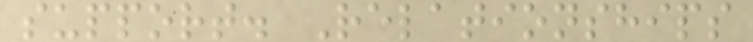support. Relationships
